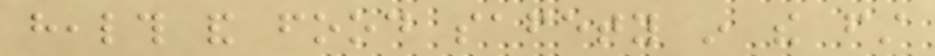health and food safety in the first
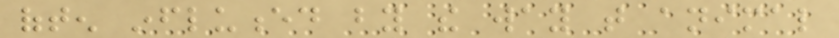often influenced by the way that animal
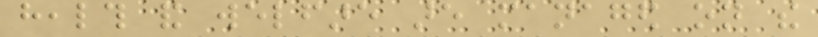health and welfare are managed on the
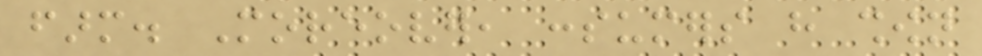farm. Moreover, consumers have shown
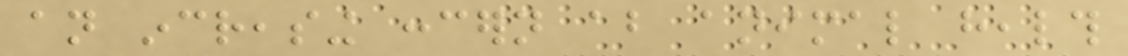an increasing concern about animal health
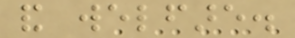and welfare.
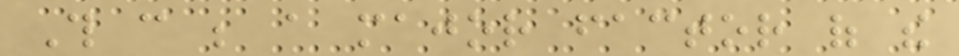This can be a major factor of the
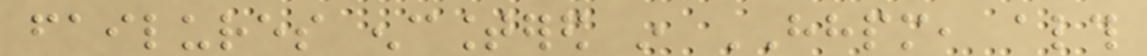failures encountered in HHPM, although
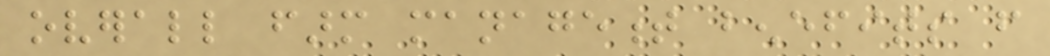overall farm management benefits from
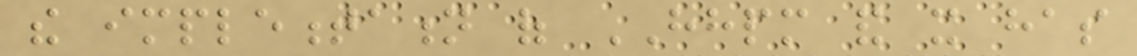the implementation of HHPM and it has
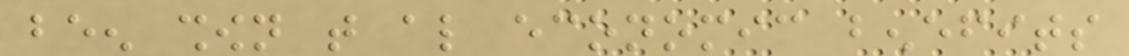been shown that also economic benefits
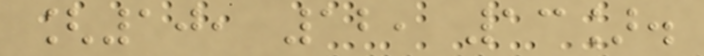[10, 12, 13].
